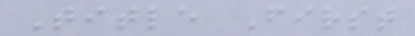Title First
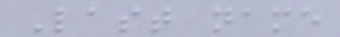Last name
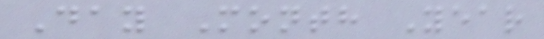Day Month Year
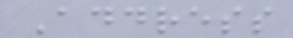Address
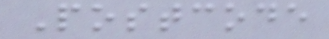Postcode
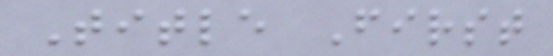Title First
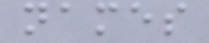names
